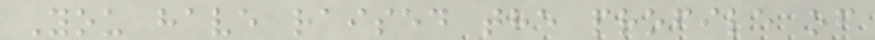You have raised the profile of
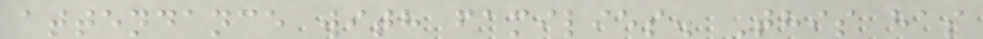attendance with families. This has
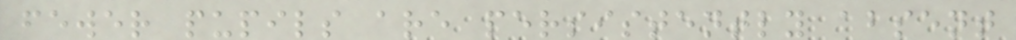fewer pupils are persistently absent
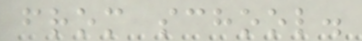from school.
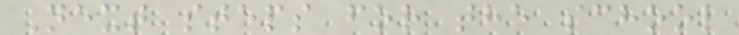Next steps for the school
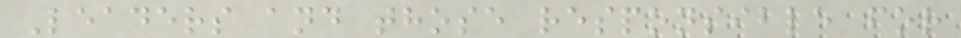Leaders and those responsible for
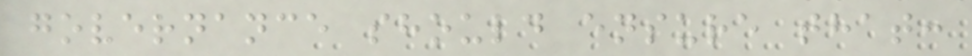governance should ensure that:
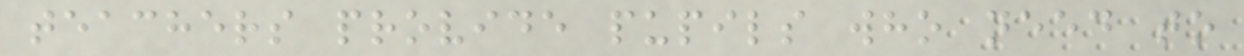teachers provide pupils who need to
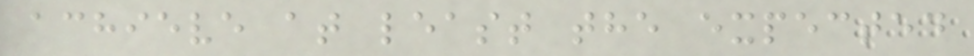achieve at least the expected
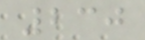230
